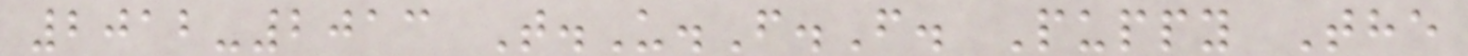2012-2013 T.U.F.F. Puppy The
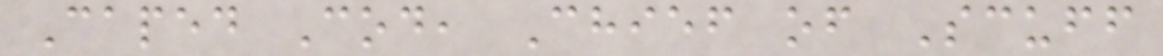Caped Cod, Chief of Scuff
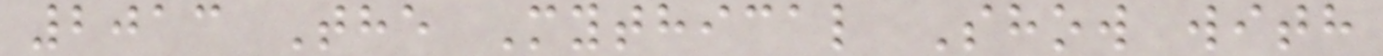2013 The Mythical Show with
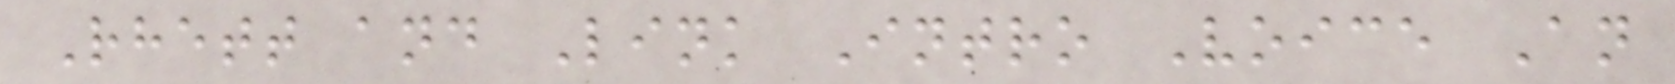Rhett and Link Intro Voice An
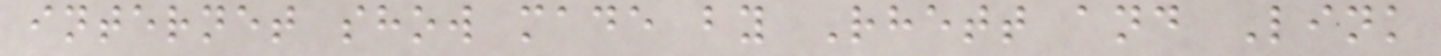internet show made by Rhett and Link
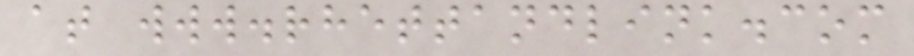at www.rhettandlink.com
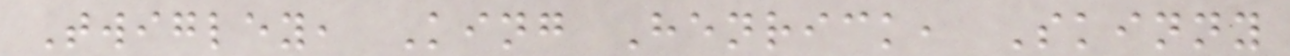Twigley, King Henrick, Skinny
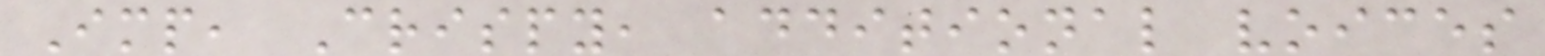Imp, Crispy, additional voices
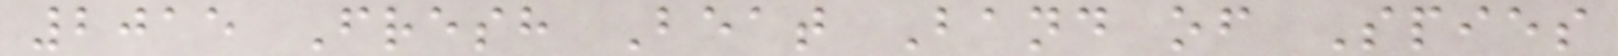2015 Fresh Beat Band of Spies
